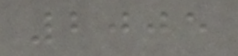2005
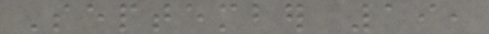September 19,
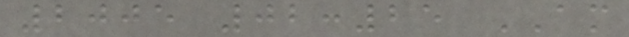2005 02:25 AM
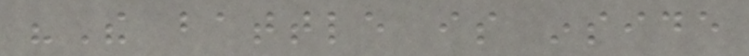"The battle is inside
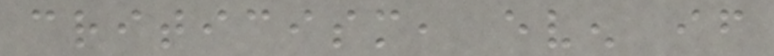criticism, even if
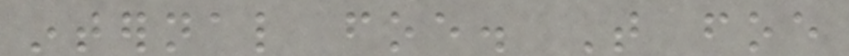internal foe. That foe
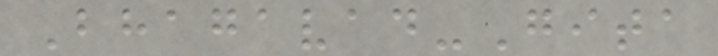Bhagavad-Gita
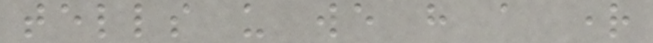tells us we have a right
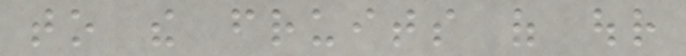to the fruits of our
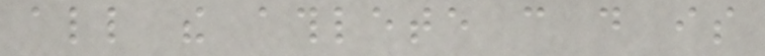all the athlete can do is
